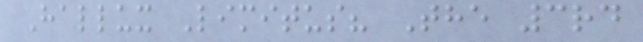Hallux Limitus? The 3rd
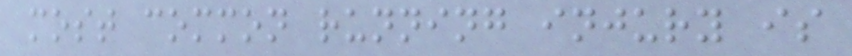most common running injury is
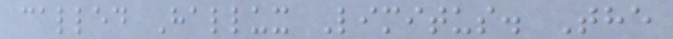called Hallux Limitus. The
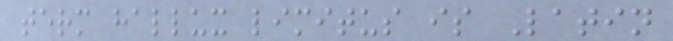term hallux limitus is Latin
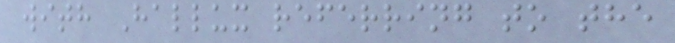with Hallux referring to the
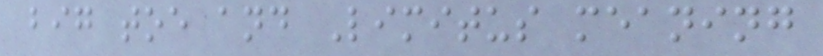big toe and Limitus meaning
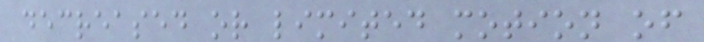decreased or limited motion of
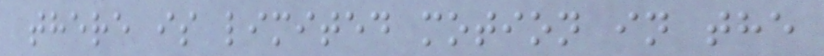there is limited motion in the
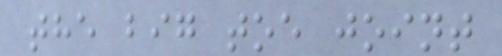the big toe joint
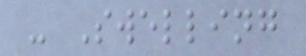- Swelling
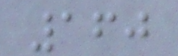160
